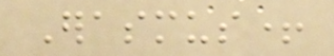Erasmus+
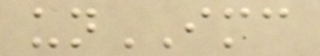unIMC
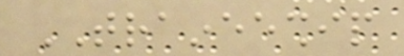TRAINEESHIP
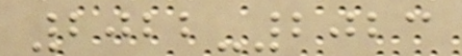2022-2023
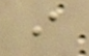i
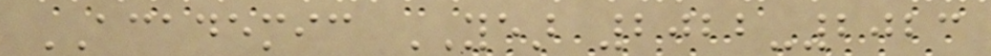ACADEMIC YEAR 2022-2023
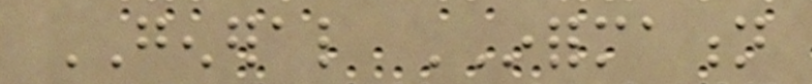GENERAL INFORMATION
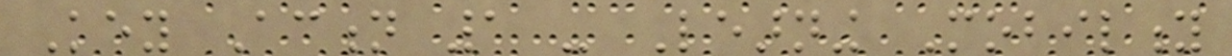Key Action 1 - Learning Mobility
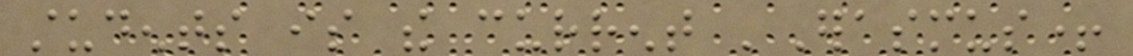students is the current 'Erasmus+
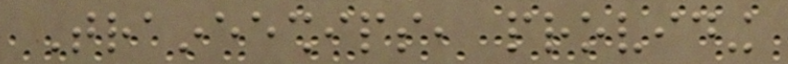Traineeships, providing
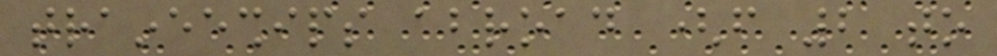traineeships abroad (from 2 to
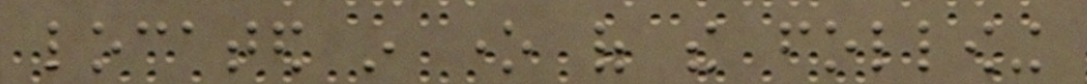located in one of the following
